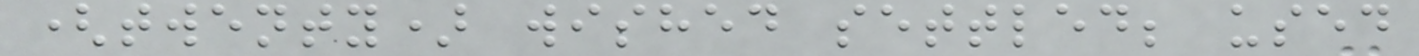(twenty) wished settled; used
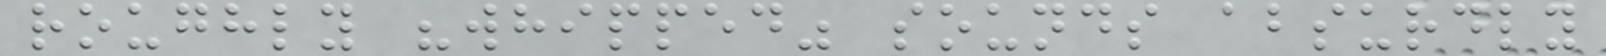roughly "whipped" sounds absurdly
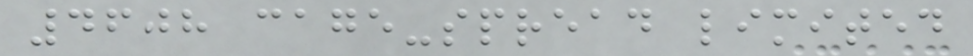4608 cage-spread limited
